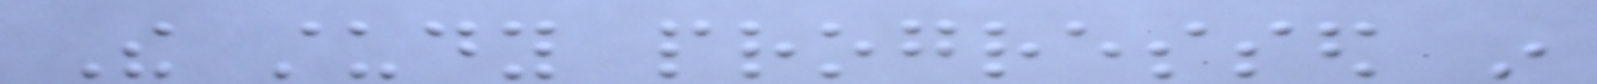The study progressed in
